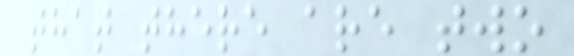that there are two
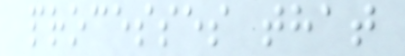processes that
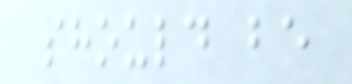should be
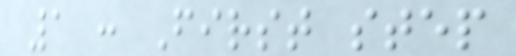1 : First step
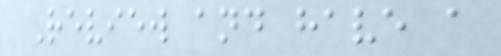Review and have a
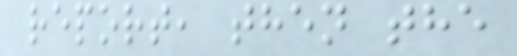report, then the
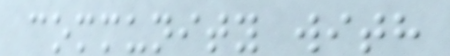community with
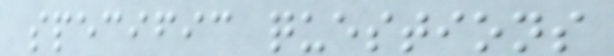specific questions
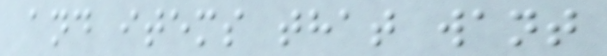and items that want
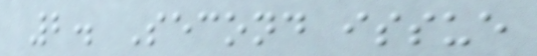2. Second issue
